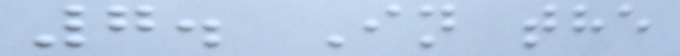7. In the
